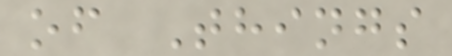of Things
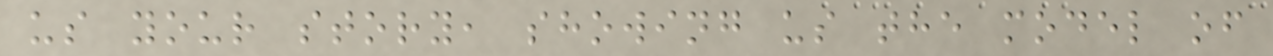us your story, showing us the model of
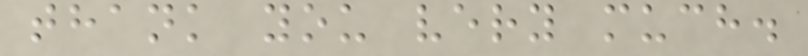thank you very much.
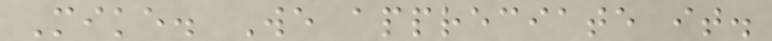Mike. We appreciate it.
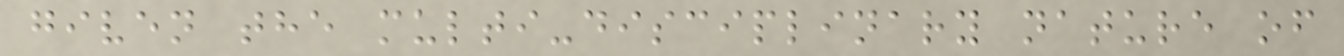given the multi-disciplinary nature of
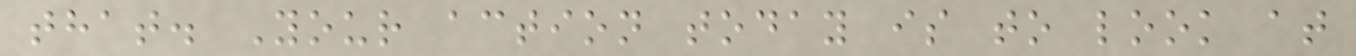that. Your action today is to look at
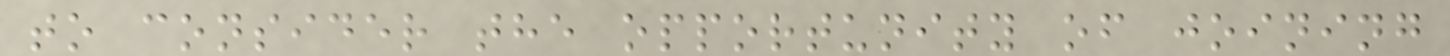to consider the opportunity of joining
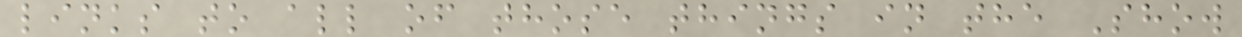links to all of those things in the Show
